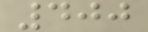400
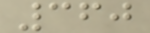360
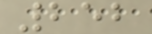252
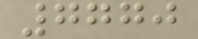7770
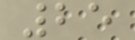25
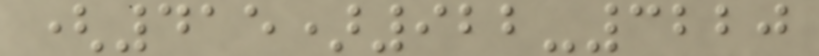(415)922-3220
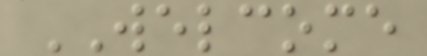WELCOME
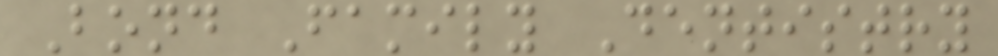Bond Family Dentistry
